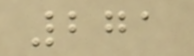271
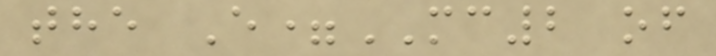the E=MC2 of
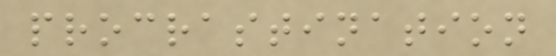procrastination
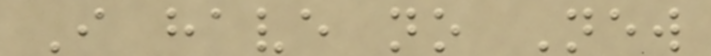I have no New
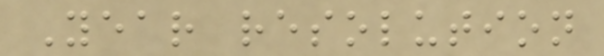Year resolution
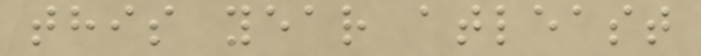this year atleast
